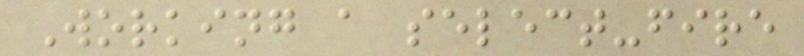Working a select-fire
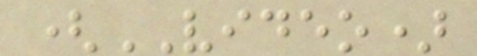(VIDEO)
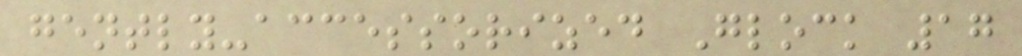gently-accessorized Glock 17
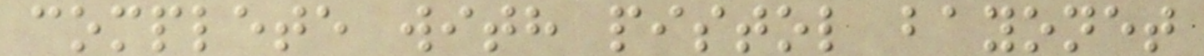complete with pistol bayonet
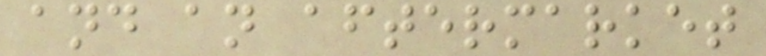and an aftermarket
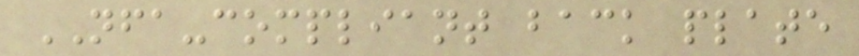NFA-compliant back plate
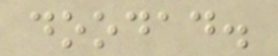doodad.
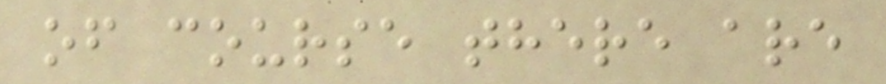of course there are
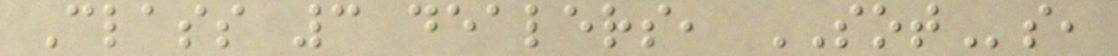Class 3 dealers, SOTs,
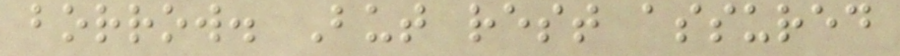borrow. But rest assured
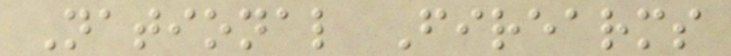National Firearms
